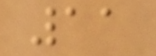11
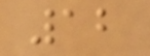12
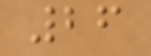26
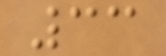33
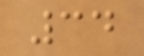34
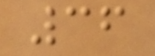36
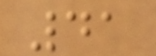41
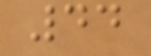44
